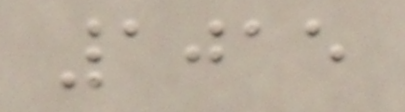1015
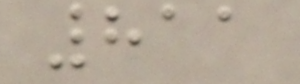811
